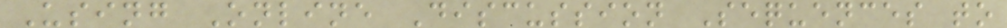Using Online Discussion Sequences to
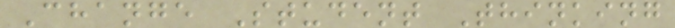Change Student Thinking
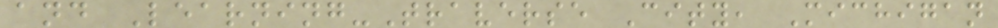and Learning-Traverse City, Michigan
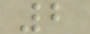2
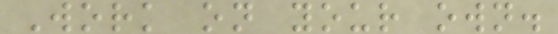Work on your own.
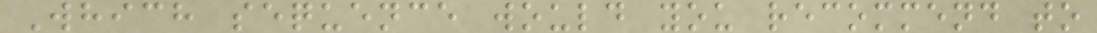Which sequence would you recommend to
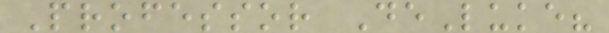Professor DeLuke?
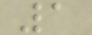1
